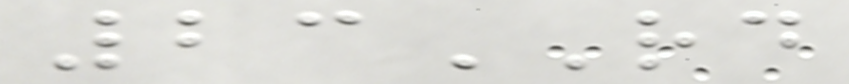23RD
